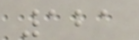121
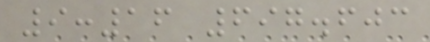9:16 697.603
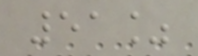51%
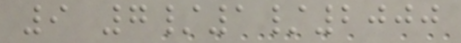9 7/1/2000
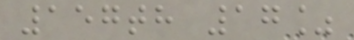157th 17%
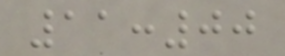11:00
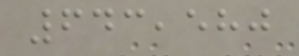643,580
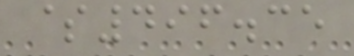$496.35
